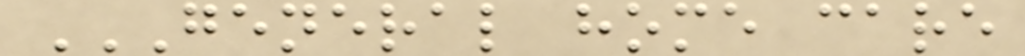GENERAL HOME CARE
